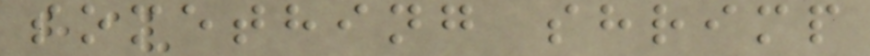something shrimp
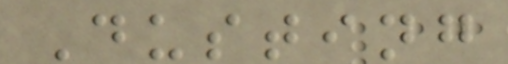Dusting
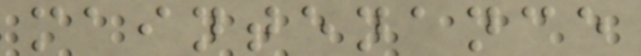maintenance
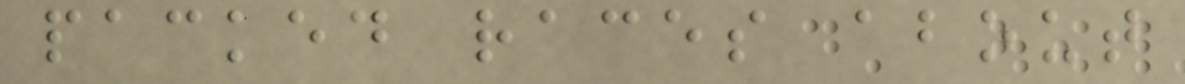packed races about
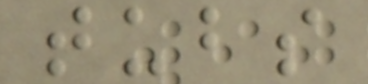tubs
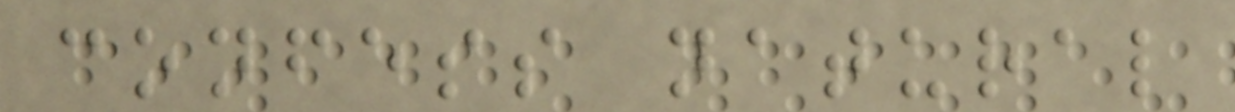confess natural
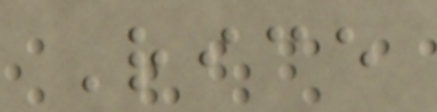Rice
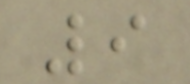9
